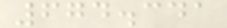674.341
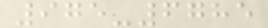975-6785
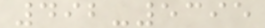492-5395
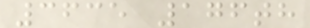3635 176th
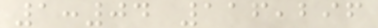1:04 116,296
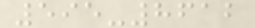595-8612
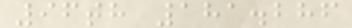96th 181.286
